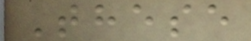These
